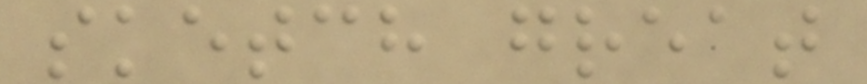sketch great
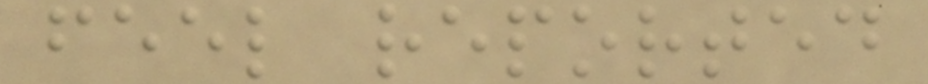feel reported
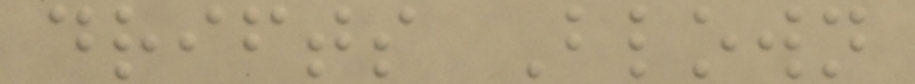drifts Blown
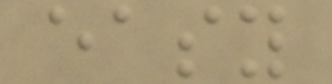easy
